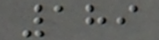189
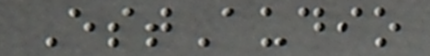EstAudio
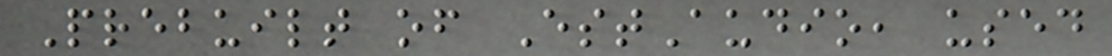Prebuilt of EstAudio, used
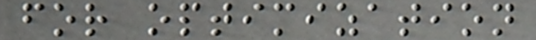for optimization
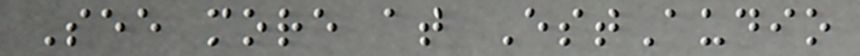See more at EstAudio
